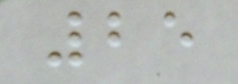25
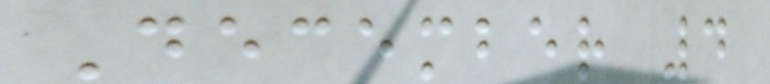December 4
